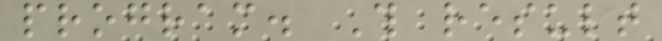program. This result
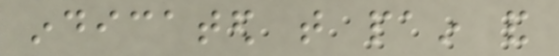indicated that pain and
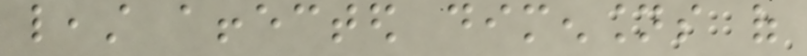least affected dimensions of
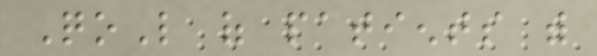QoL of patients with
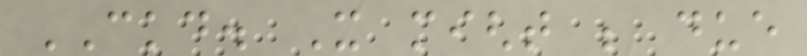CKD. It might be due
